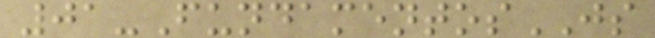01-FundamentosJS
